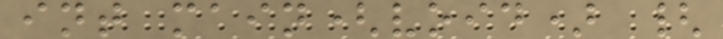int main(void) {
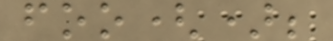foo();
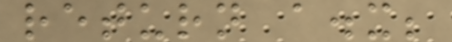return a.x;
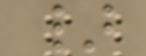}
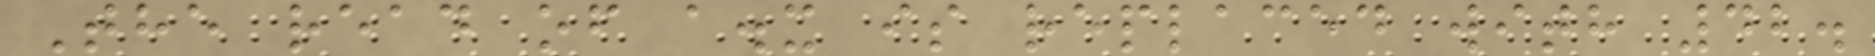The read of a.x is replaced with 42.
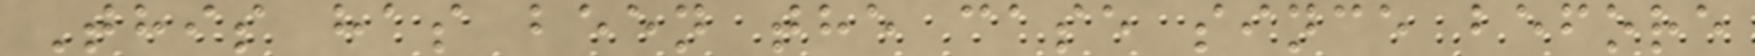This has been the case since before
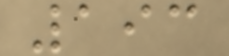193
